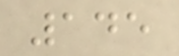145
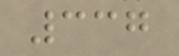337
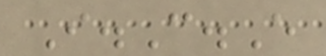I.C.E
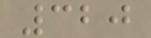320
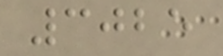3025
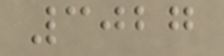3027
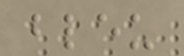bleu
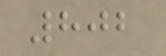802
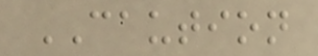CAUTION
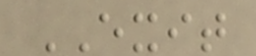EXIT
